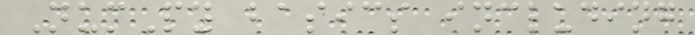NumPy basics including
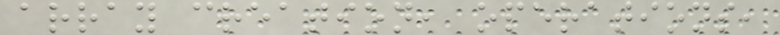array creation, operations,
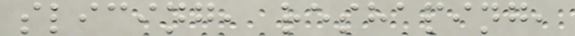slicing, reshaping,
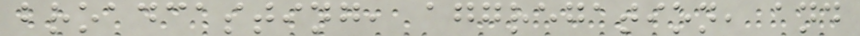broadcasting, aggregation, and
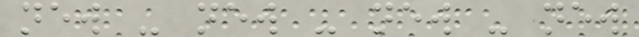new - new - new - new
